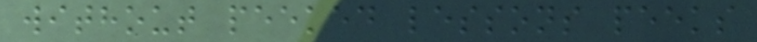without peeked lessons peeks
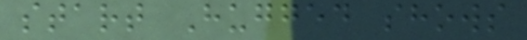start Hugged shows
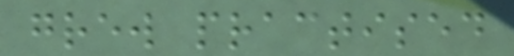grew practised
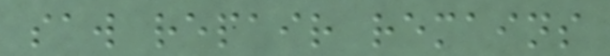saw repair remains
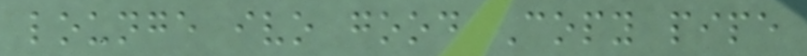lounge ivo good Copy pipe
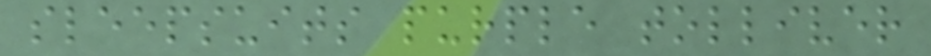sleepsuits purple tolliver
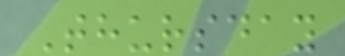Thursday
